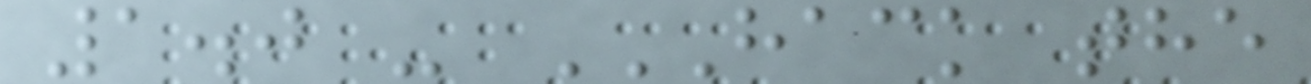1.0 - HACK THE
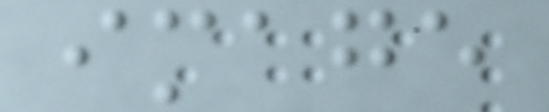image
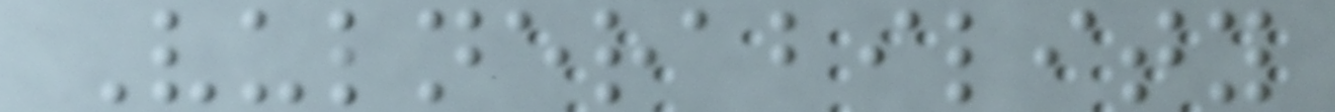Vulnerability
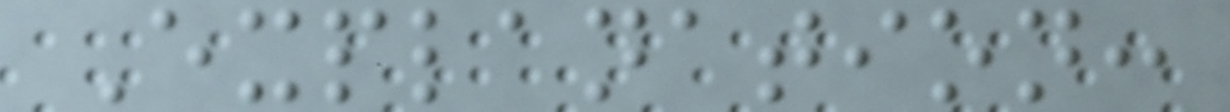Explanation:
